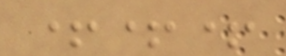+++
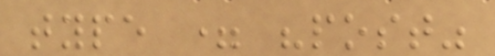type = "post"
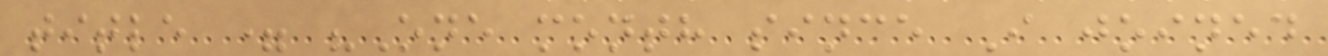title = "One month since I joined
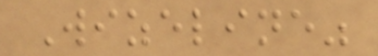Wizeline"
